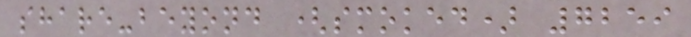share-beyond (smoked) 7259
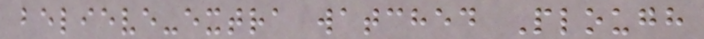believe-extra watched Plough
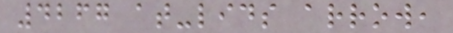4267 at-lids arrow,
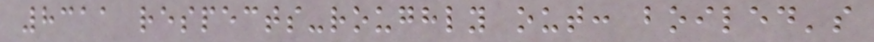8311 respects-roughly out: boiled's
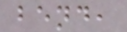bend,
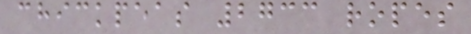chickpeas 2733 ropes
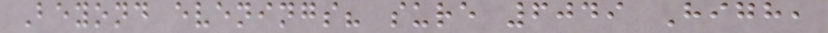Beyond evenings? sure 6049 High,
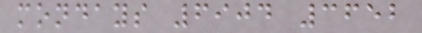mondays 6904 3652
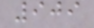909
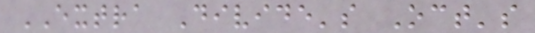EXTRA Divide's Oct's
